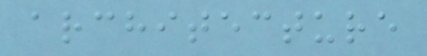architecture
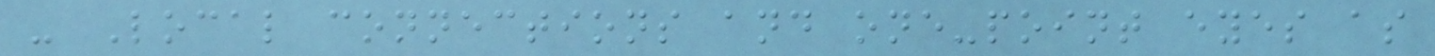- Local connections and one-point eyes as
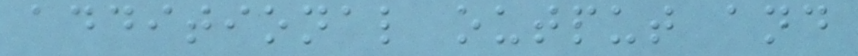additional output and
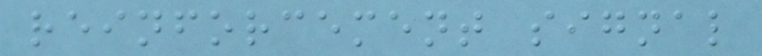reinforcement signal
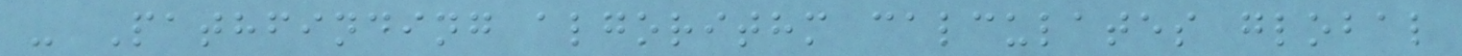- Pathfinding algorithm calculates global
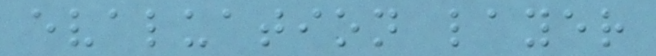evaluation layer
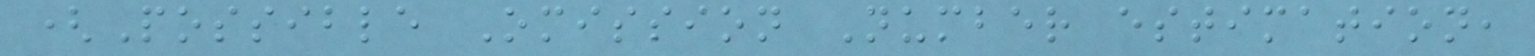(Possible Omission Number estimation,
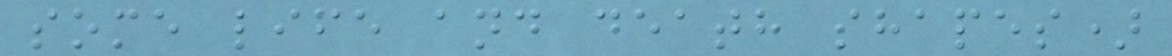some life and death shapes)
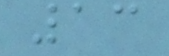13
